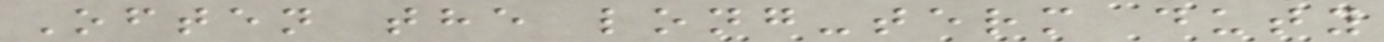Often the long-term duty
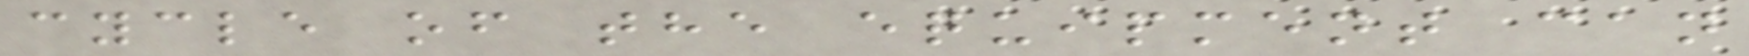cycle of the equipment can
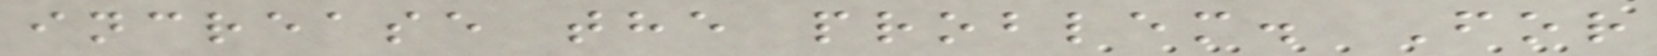increase the problem. For
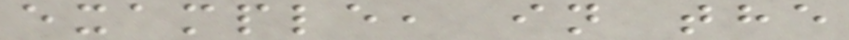example, in the
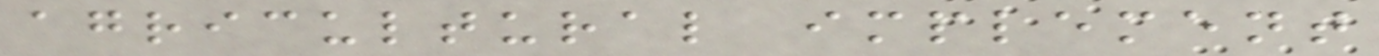agricultural implement
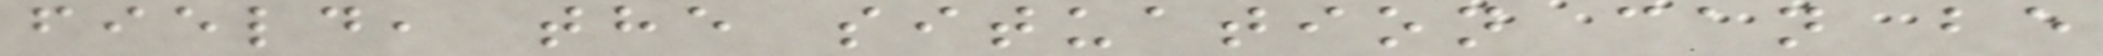field, the situation can be
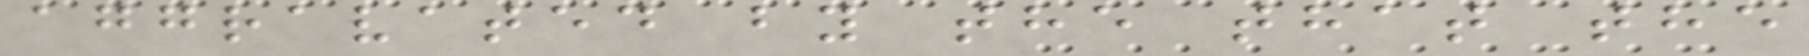aggravated by the that the
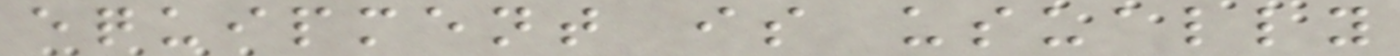equipment is usually
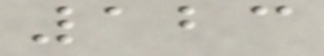123
